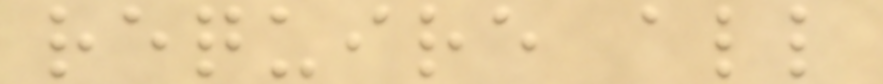require all
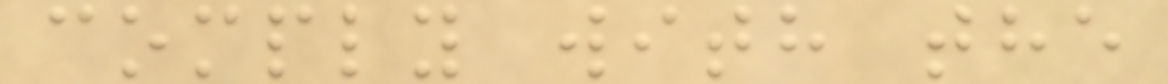comply with the
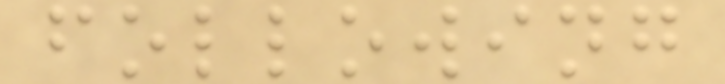following
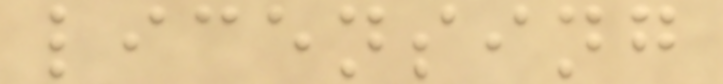licensing
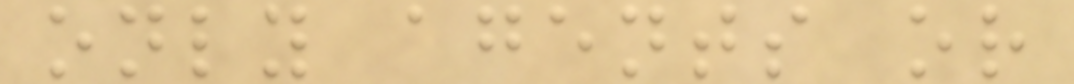only agents or
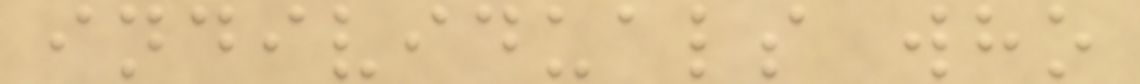individuals who
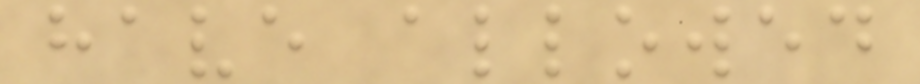have allowed
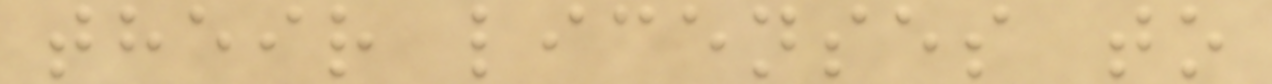their licenses to
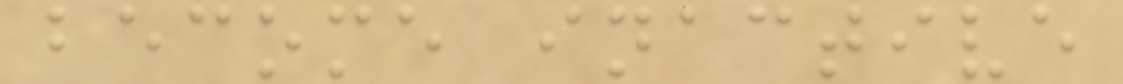become inactive
